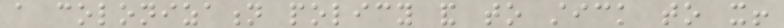a colonization policy and to stick to it!
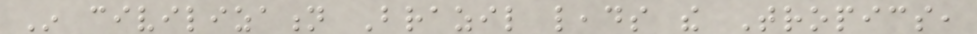In civilization Brazil leads the Tropics,
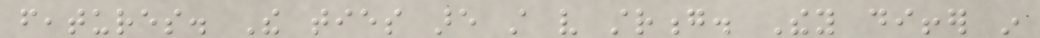features. The ties are still very strong. They differ in
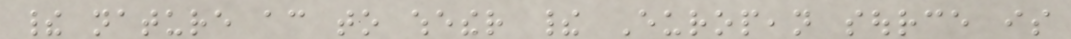their nature according to whether their European source is
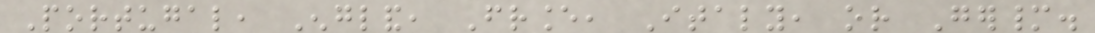Portugal, England, France, Italy, or Germany.
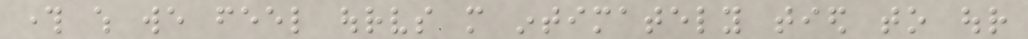through which we feel ourselves more intimately tied to our
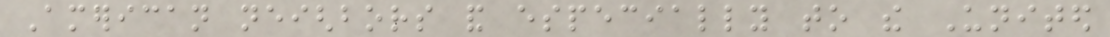American neighbors and especially to the United
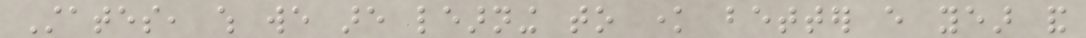States, which we are learning to know better every year and
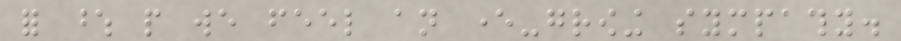for whose people we feel an ever-growing sympathy.
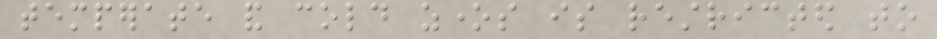temperate and cold zones is restricted to
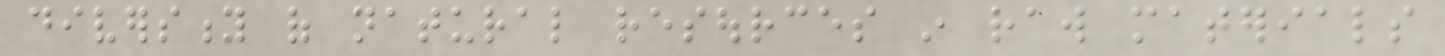diversity of natural resources in raw materials
